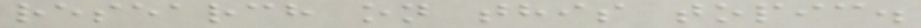research on this topic.
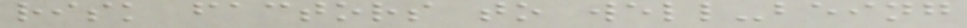risk factors to well-being
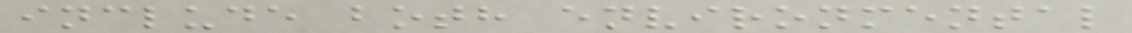include both environmental
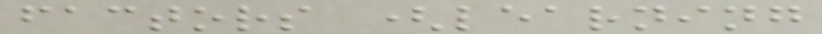factors (learning
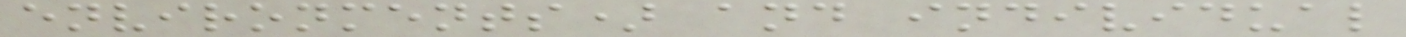environments) and individual
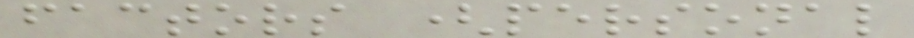factors (personal
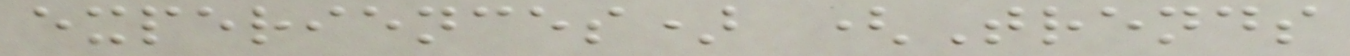experiences) (Trends
